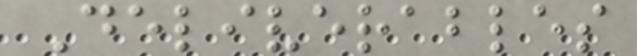Deliverables
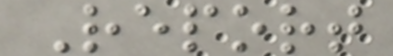Report
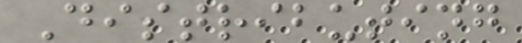Distributing
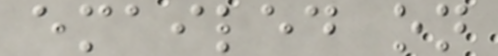emailed on
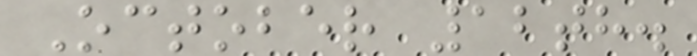October 12th.
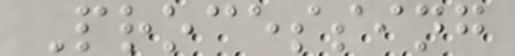Processing
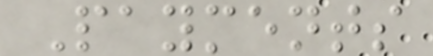Payments
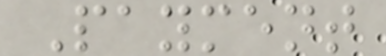Payment
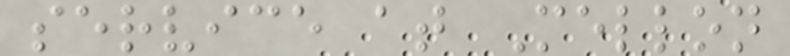service at Mellon
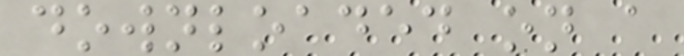downloaded on a
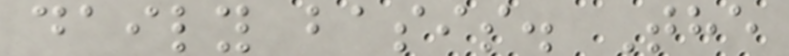daily basis. The
